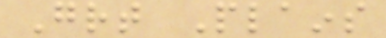Great Plains
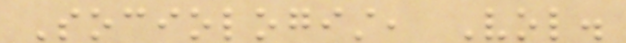Sociologist, Vol.
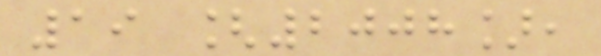19 [2008],
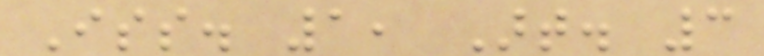Iss. 1, Art. 3
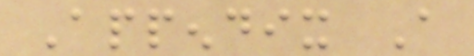Appendix A
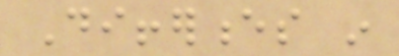Differences in
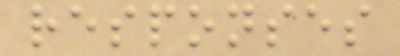responses
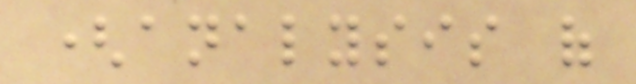(analysis of
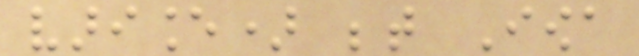variance) between Iowa
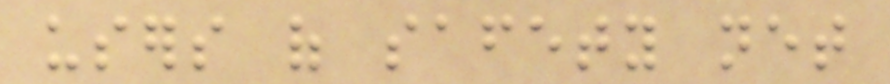users of safety net
